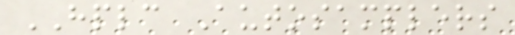HPLC Autosamplers
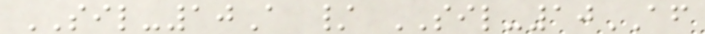SIL-10A / SIL-10AF
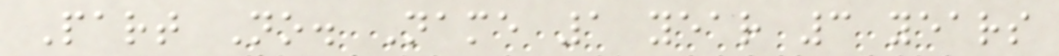Part No. Name 1 year 3 years
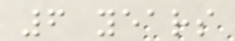6 years
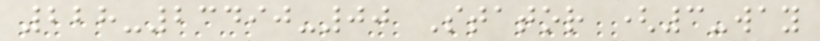228-23490-00 Stator (3-way
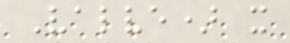Valve) x
